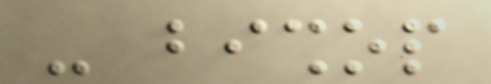- bishop
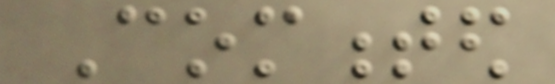Commented
